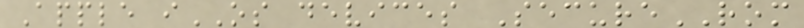Apple iOS devices SecureROM
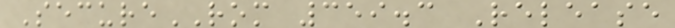SecureROM 359.3 Release
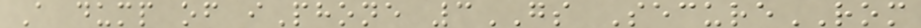A dump of iPhone 3GS SecureROM
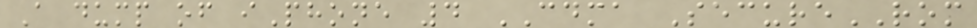A dump of iPhone 4 CDMA SecureROM
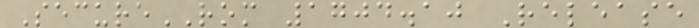SecureROM 1704.10 Release
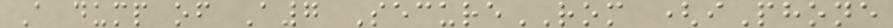A dump of A7 SecureROM (iPhone
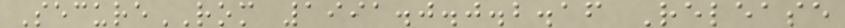SecureROM 1991.0.0.2.16 Release
